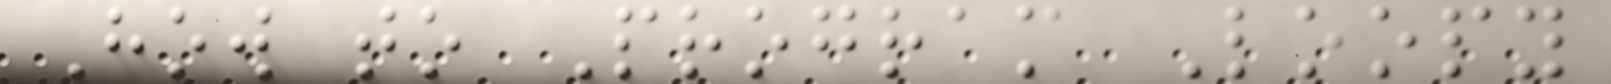How to Program Loopy
